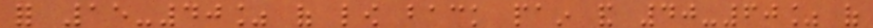for 15-40% of low back pain and 40-60% of
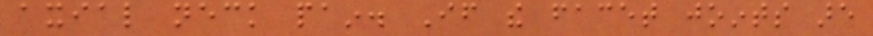axial neck pain. If the facet joints are
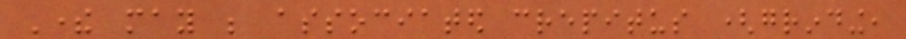There may be associated crepitus (grinding,
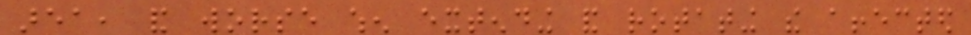area, and worse when extending and rotating the affected
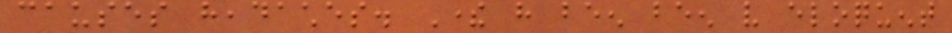causes headaches. There have been been very eloquent
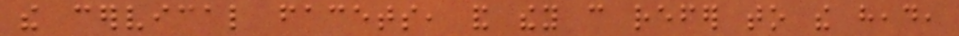the cervical facets, and they can refer to the head,
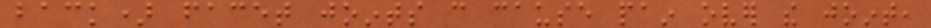back) facet joints can cause pain over the joint,
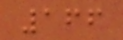166
